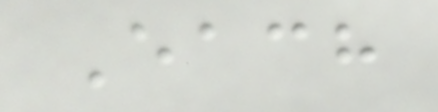Each
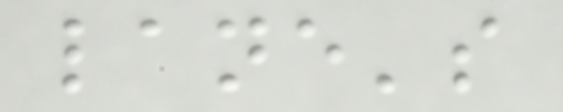lane's
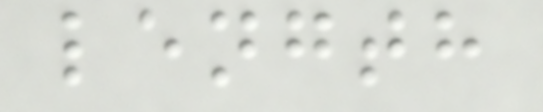length
